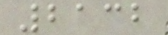2132
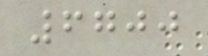6700
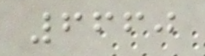6660
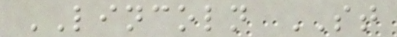LINCOLN ST
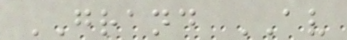GRAND AV
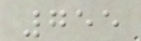755
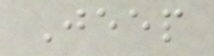Jeep
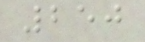250
